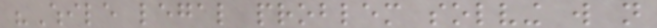"While legal problem solving will not
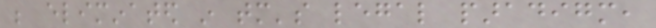be eliminated in tomorrow's legal paradigm,
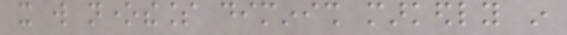it will nonetheless diminish markedly in
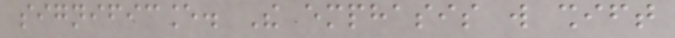significance. The emphasis will shift
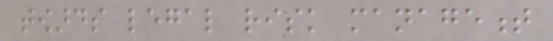towards legal risk management
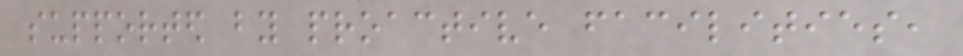supported by proactive facilities,
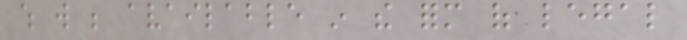which will be available in the form of legal
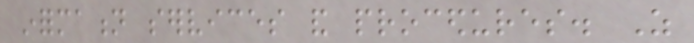information services and procedures. As
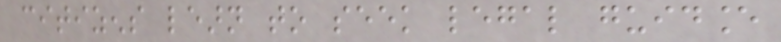citizens learn to seek legal guidance
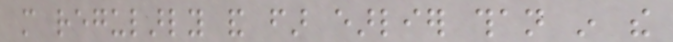more regularly and far earlier than in the
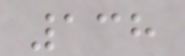138
